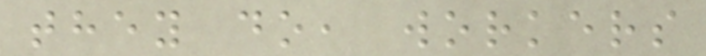they do, workers
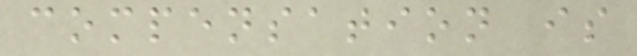compensation is
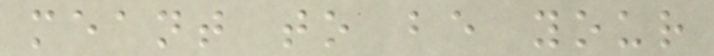meant to be your
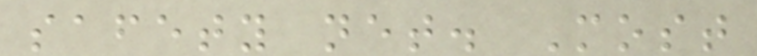safety net. Most
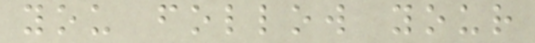you follow your
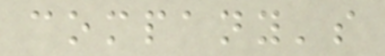company's
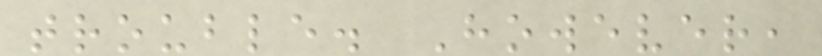trouble. However,
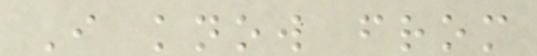I know from
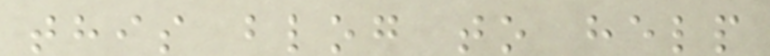this blog to help
